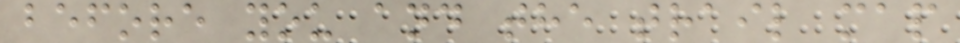before you and the trail map
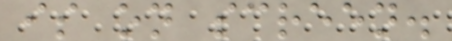is on screen.
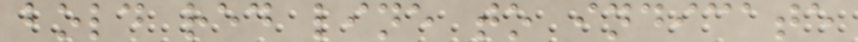bold red line to indicate
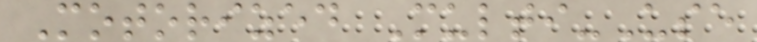Motorized Multi-Use
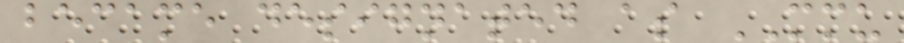became designated as MMU
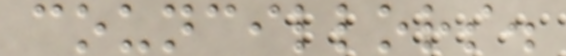councillors.
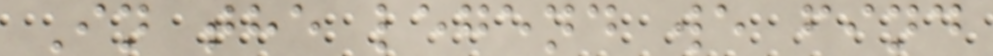In the legend we find
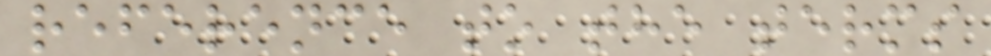reference to the terms
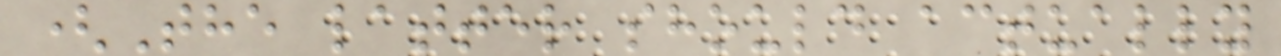(The latter should actually
